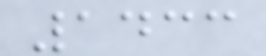1433
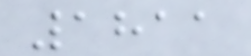1811
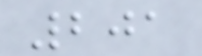201
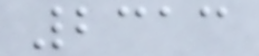2313
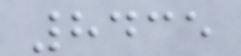8435
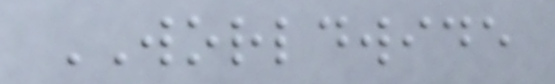WORLDWIDE
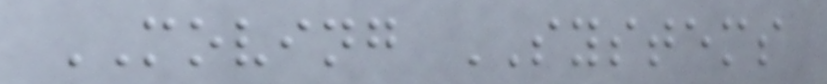MOVING SYSTEMS
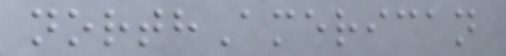northAmerican
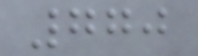770
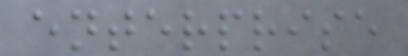enterprise
